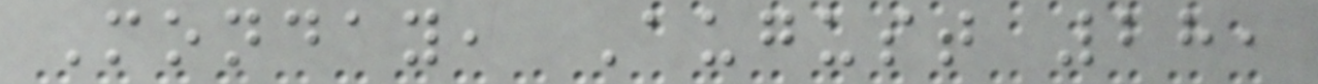Monday, August 28,
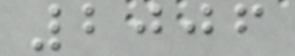2006
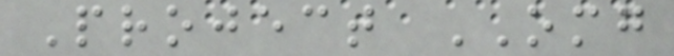Project OMG
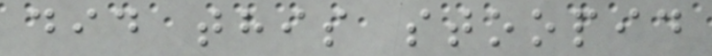did this stoopid
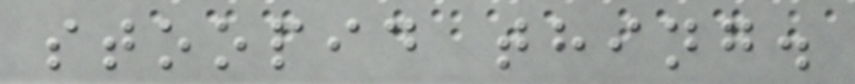stoopid thing.
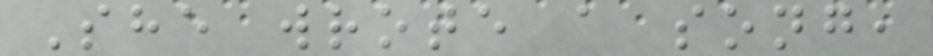She wrote a song,
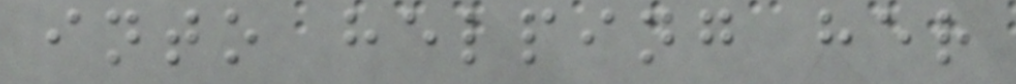into helping her
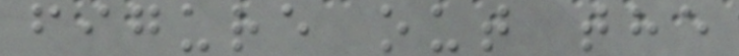figure out the
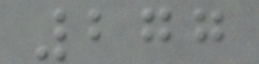277
